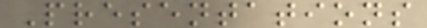Presentations
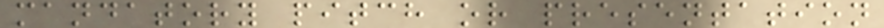mandatory pitch or presentation
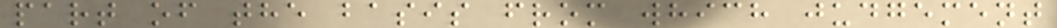part of the basis from which judgement
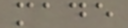made
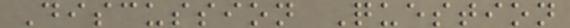Discussion Question
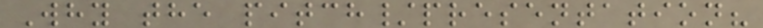Why the pitch/presentation?
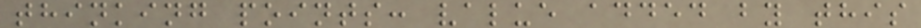thinking points: value added by this
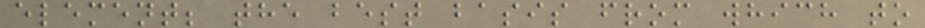element; the best basis from which to
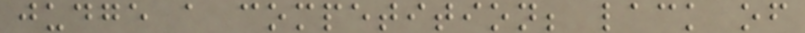judge a competition; lack of
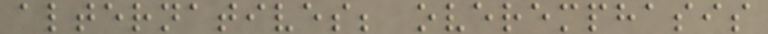alternatives; overemphasis
